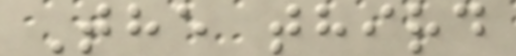The third
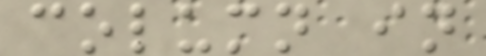column in
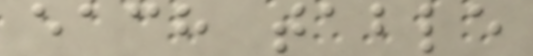each table
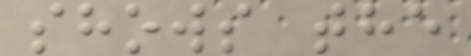shows the
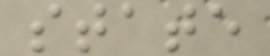state
